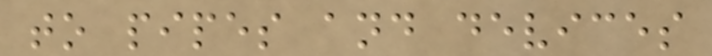to pipes and devices
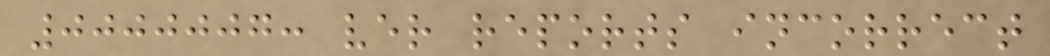0000007: ver reports incorrect
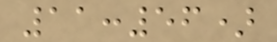11:56)
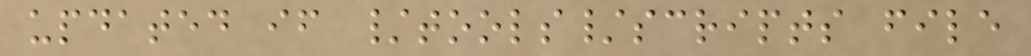updated if /tools/scripts file
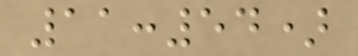11:54)
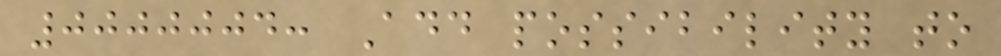0000004: Add possibility to
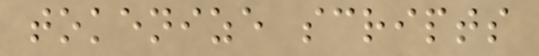tokenize scripts
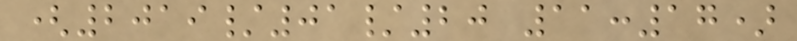(2019/01/20 11:17)
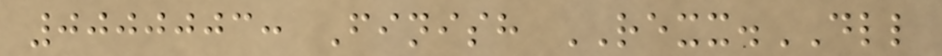0000003: Finish REXX.DLL
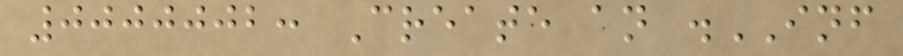0000002: Create an .INF
